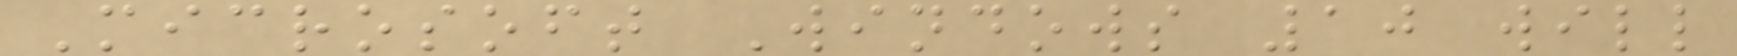Microsoft Windows 10 will
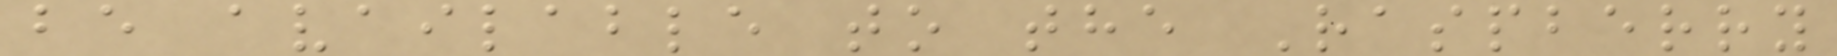be available to the Raspberry
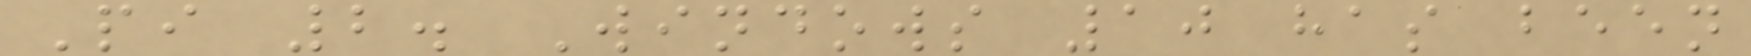Pi 2. Windows 10 has been
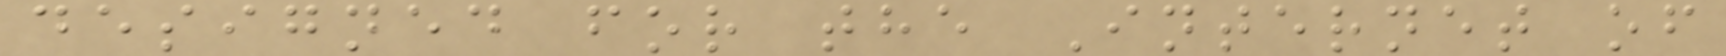designed for the Internet of
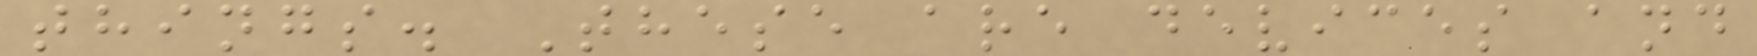things. These are devices and
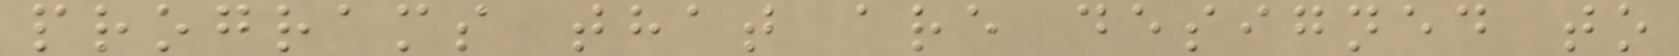programs that are designed to
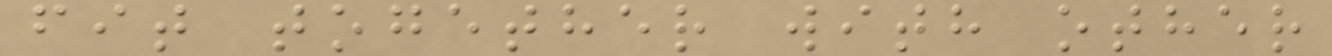fit together with other
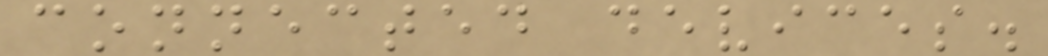connected devices.
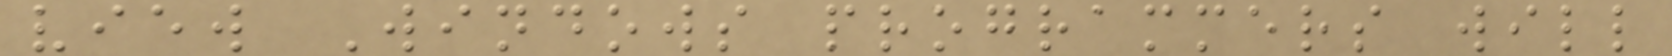view Windows programmers will
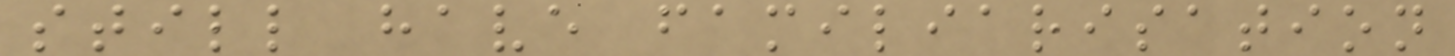still have familiarisation
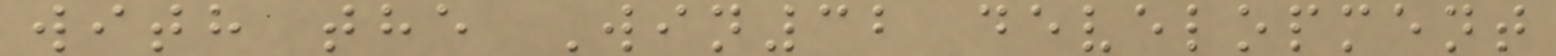with the Win32 development
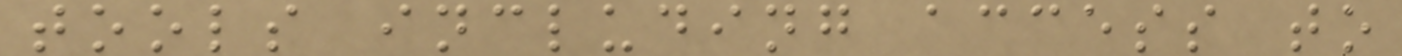tools including access to
